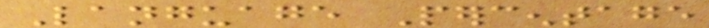Language Percentage
